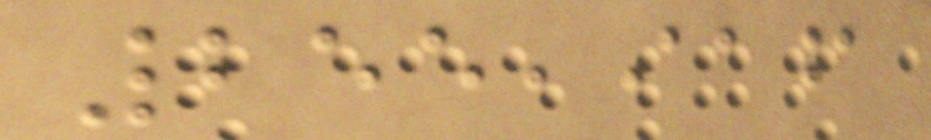255,916
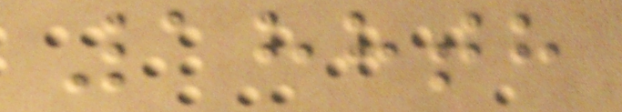188th
